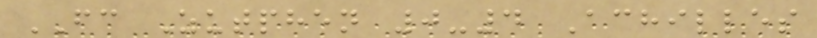FC Zutphen 0-4 Achilles
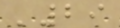'29
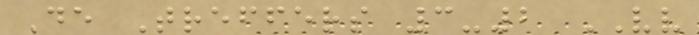De Treffers 3-2 VV
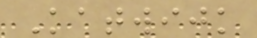Katwijk
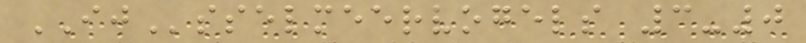IJsselmeervogels 3-0
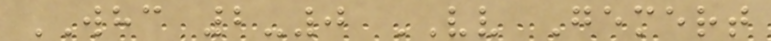WHC 2-0 VV Gemert
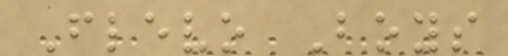Flevo Boys
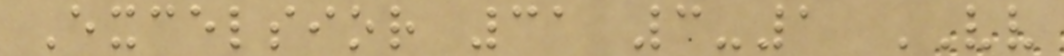Excelsior 31 3-1 VV
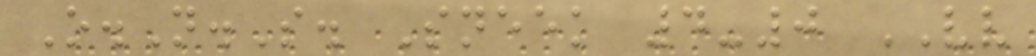O.N.S. Sneek 4-0 VV
